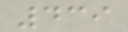439
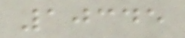10345
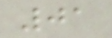01
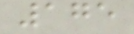175
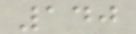140
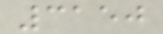3150
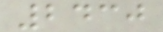2430
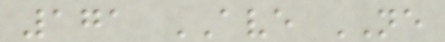171 AVE NE
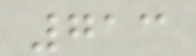713
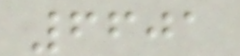6601
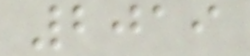2019
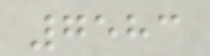7583
